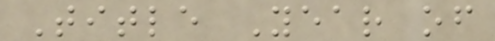Title Year of
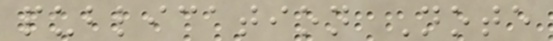publication Note
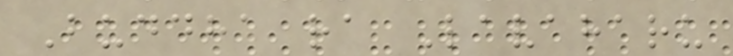Buddha ra Lavaharu
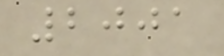2001
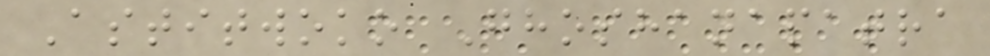Astitwoko Ghoshanapatra
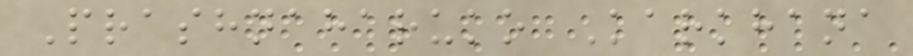Prashnaharuko Karkhana
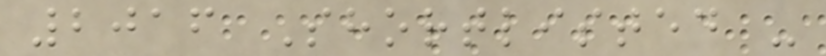2016 Shortlisted -
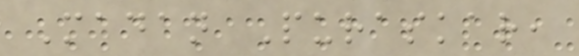Madan Puraskar,
